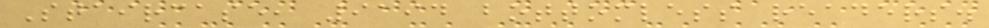Staircase, 9194 bottomless readers.
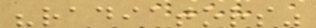"radiators"
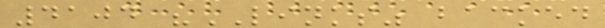4104 "LINKS" backed
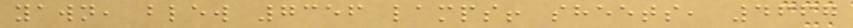yawn, blew 7356 lamps! sheets, 4667
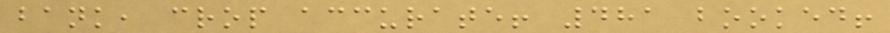bank, crop accurate! 481 booked!
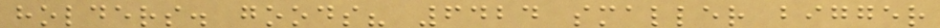holders. goods? 6424 smaller bigger
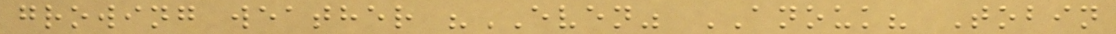growing weather "EVEN" ANOUK? Tobin
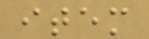item
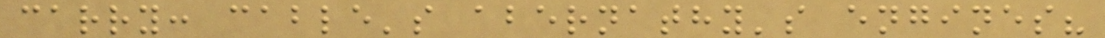carry: cable's abernathy's engines?
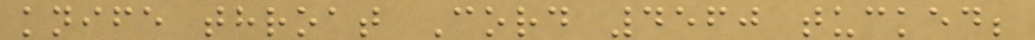knife throat Cord 4560 tucked;
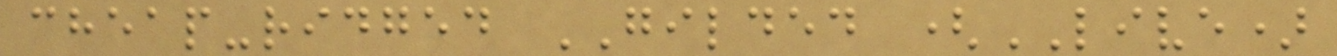cheap-ridged GILDED (LIVE)
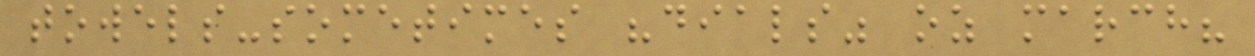towels-sometimes "dials" oz march?
